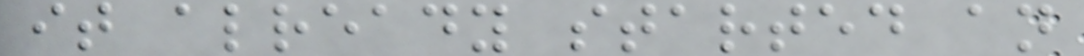it already started an
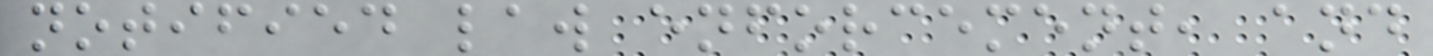notified law enforcement, and
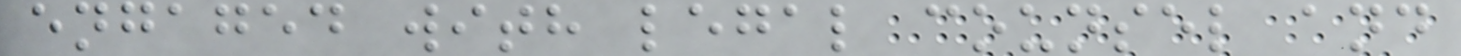engaged with legal counsel and
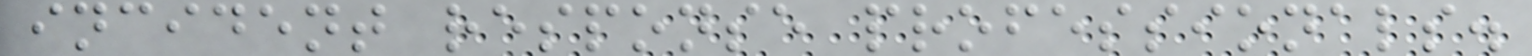incident response professionals.
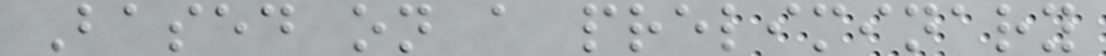Based on a preliminary
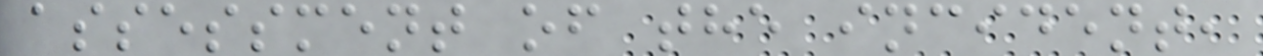assessment of the incident,
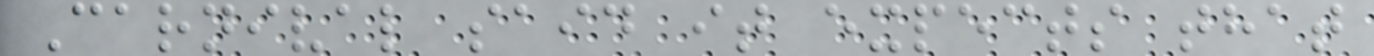Carnival said it expects that
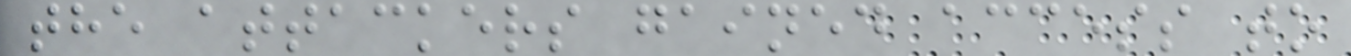the attackers gained access to
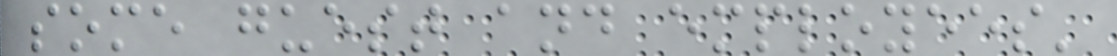some guest and employees'
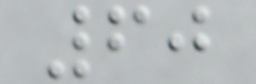60
